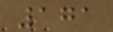171
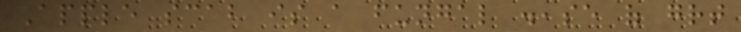Apple scab is a fungal disease of great
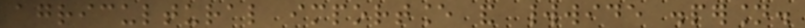agricultural importance and worldwide dispersion.
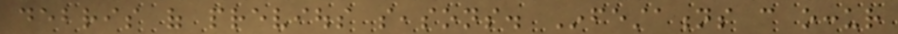debris of previous seasons. Infestations can occur
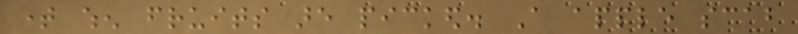time when fruits are picked. A apple scab
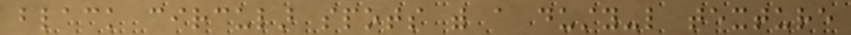black circular spots with a dusty-like texture
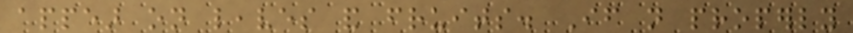appear on leaves and fruits. If not properly
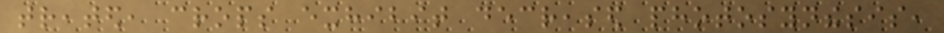treated, crops exhibit decreased photosynthesis,
